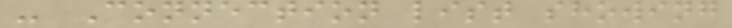- Connection list showing
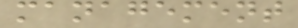management
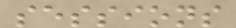sessions
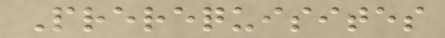Prerequisites
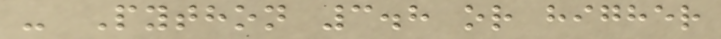- Python 3.8 or higher
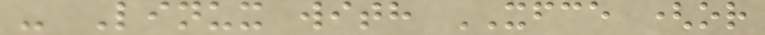- Linux with XFCE (or
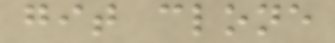git clone
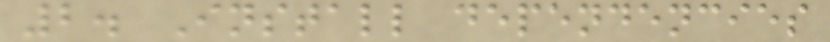2. Install dependencies
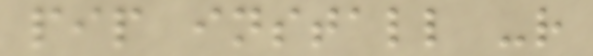pip install -r
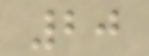20
